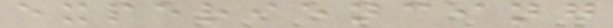experiencing
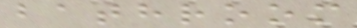bathroom
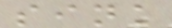sink
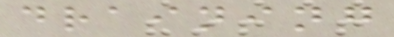draining
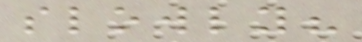slowly?
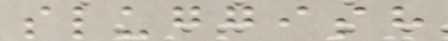sluggish
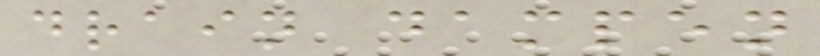drain dampen
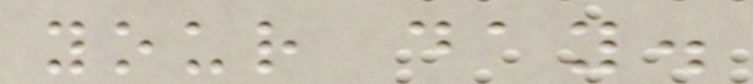your day.
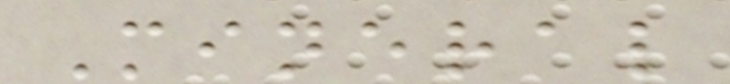Mineral
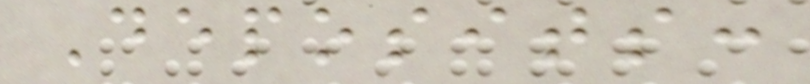Deposits:
